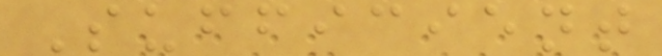Sufficient
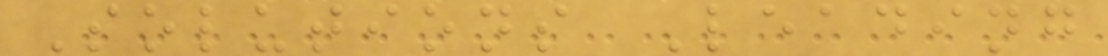Solutions Leading
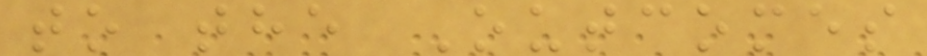to the Outcomes
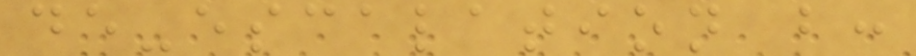de-escalation b:
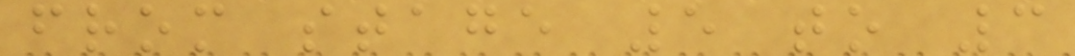from stage 5 to 3
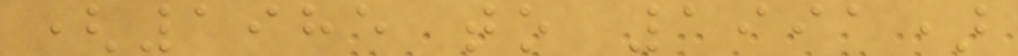(1985 to 1991)
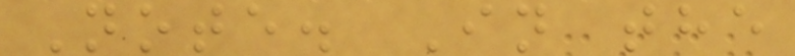Note. In the
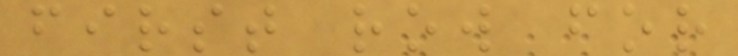first row for
